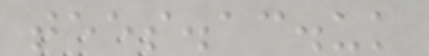tees.ac.uk
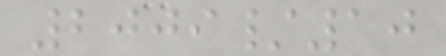2009/10
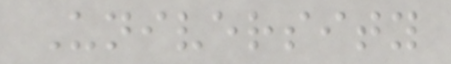University
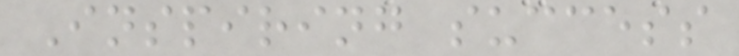Inspiring success
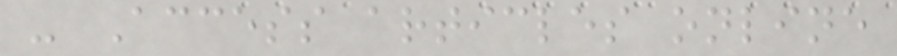- Access articles online
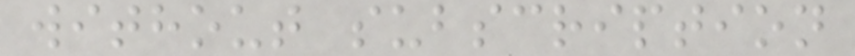without subscription
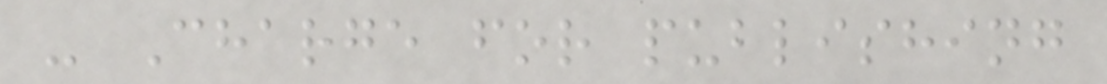- Charge for publishing
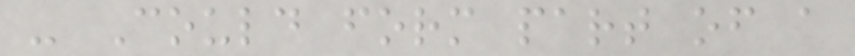- Could form part of a
